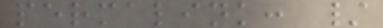permalink: /
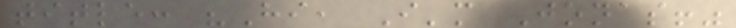title: "Hi, I'm Jonas!"
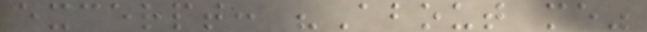excerpt: "About me"
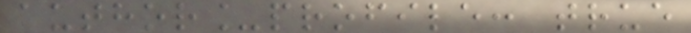author_profile: true
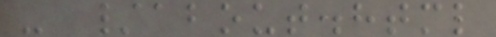- /about.html
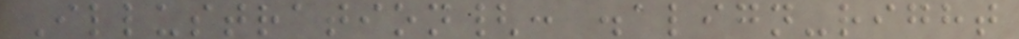Illustration{: .align-right
